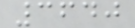3640
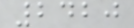2420
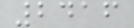2416
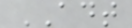ADT
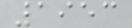1953
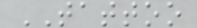TATTOO
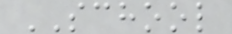SCHOOL
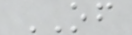OF
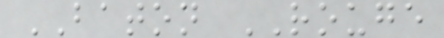BATON ROUGE
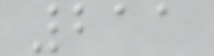211
